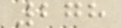278
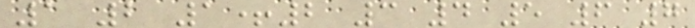1 2 1+2 3 4 5 6 7
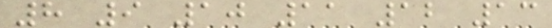8 9 10 11 12 13
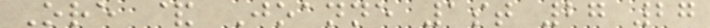Ore & Joanne 1st 27 27
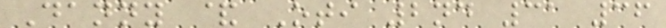Danny & Oti 2nd 31 36
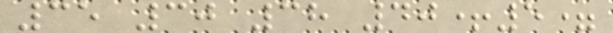35 30 38 40+5=
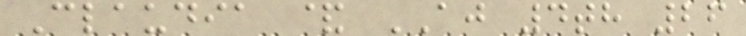Claudia & AJ 4th 26
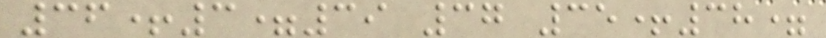36+3=39 37 35+38=
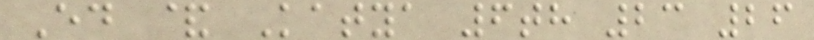Ed & Katya 6th 23 26
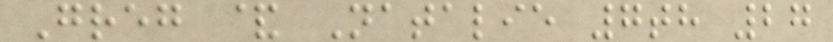Greg & Natalie 7th 27
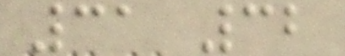31 32
